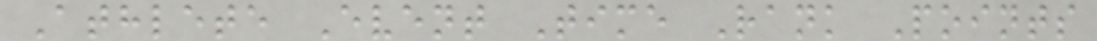Athlete Event Time Rank Points
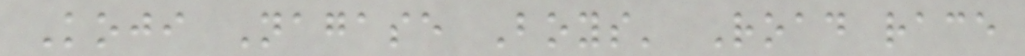Koji Nagase Boys' Road race
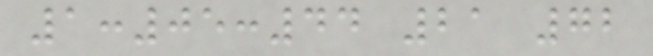1:05:44 21 72
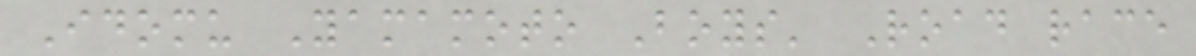Idomu Yamamoto Boys' Road race
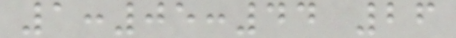1:05:44 26
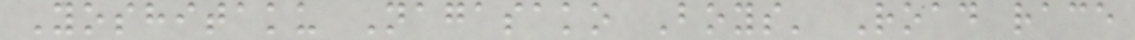Yoshitaku Nagasako Boys' Road race
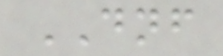DNF
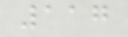117
